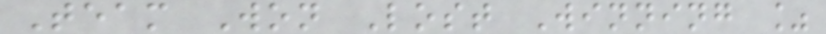Team Won Lost Winning %
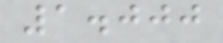1.000
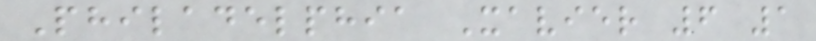Philadelphia Xavier 6 1
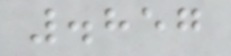.857
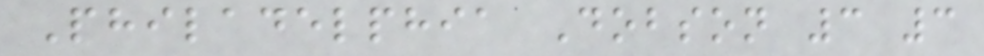Philadelphia Dobson 3 3
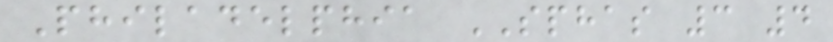Philadelphia SPHAS 3 4
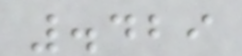.429
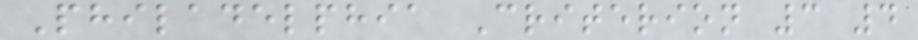Philadelphia Criterion 3 4
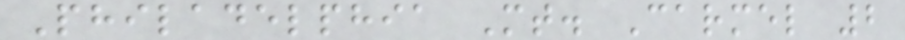Philadelphia Mt. Carmel 2
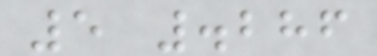5 .286
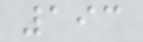193
